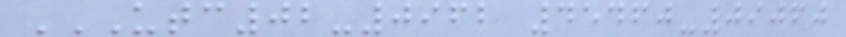UTC02-0962 45460-09060
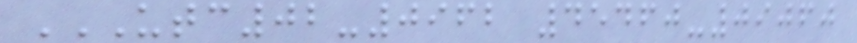UTC02-0962 45460-09060
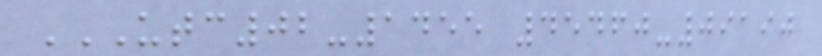UTC02-1455 45460-09190
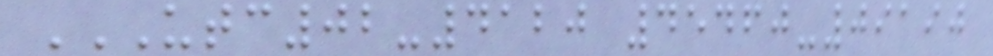UTC02-4120 45460-09190
